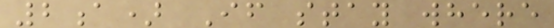2a) If stay where
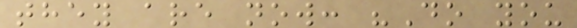they are now: "Do you
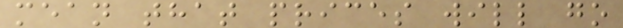mean that prices will go
